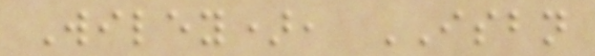Wiley), ISBN
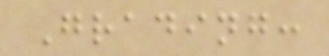Grading:
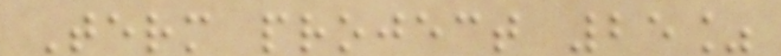Term project 25%
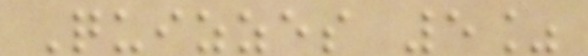Quizzes 5%
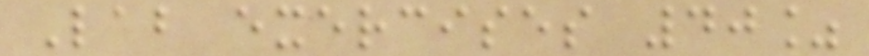Lab exercises 40%
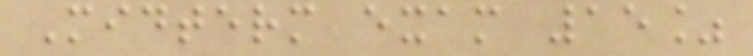Midterm exam 15%
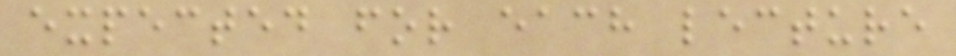expected for each lecture
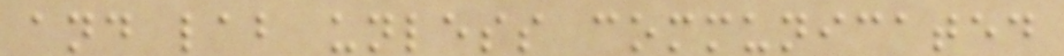and lab unless communicated
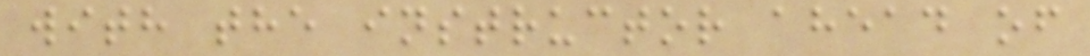with the instructor ahead of
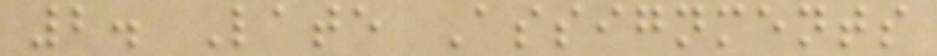2. Late Assignments
